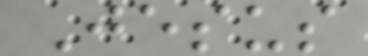Jesus
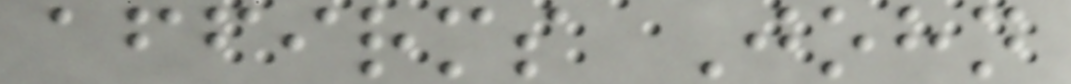affirms John
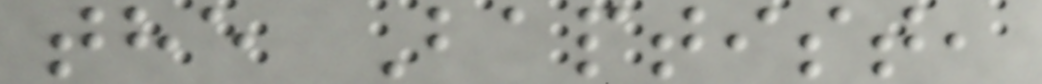the Baptist,
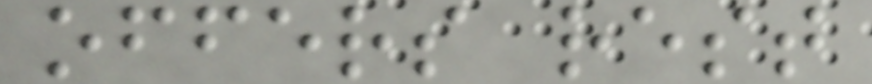offers rest
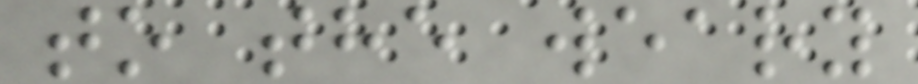to the weary
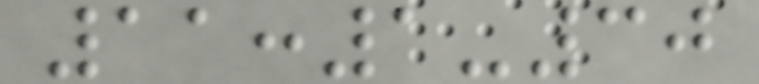11:1-30
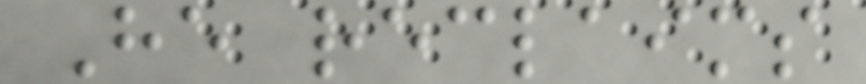He reclaims
